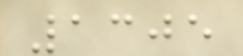1305
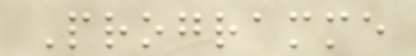Programme
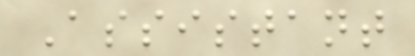Assistant
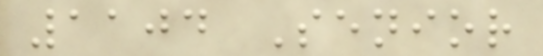1104 Senior
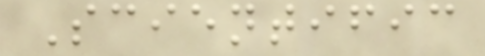Scientific
